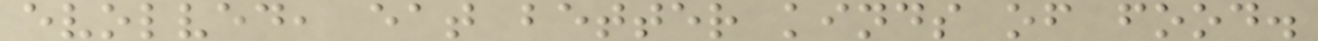evolved, eat better kinds of food.
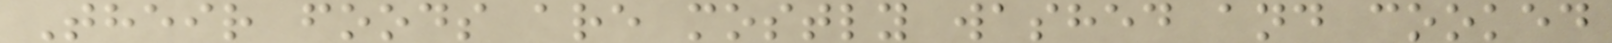Their foods are mostly washed and cooked
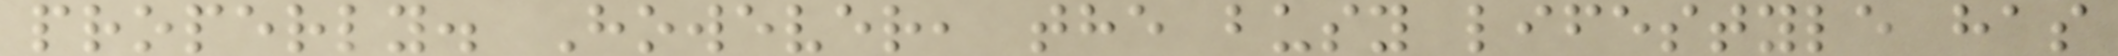properly. However, the busy lifestyle has
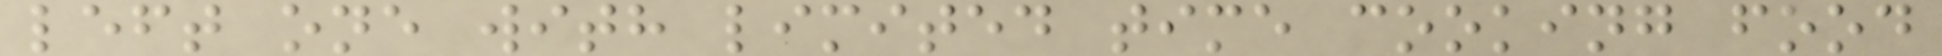left one with limited time cooking food
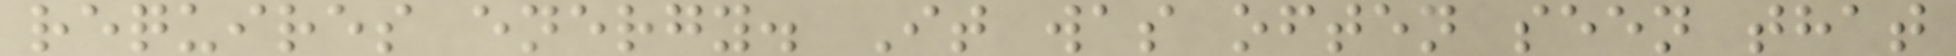requires energy. It was often seen that
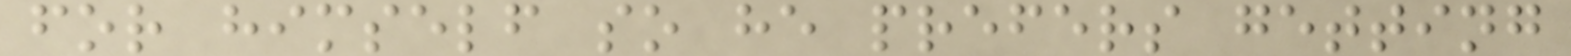for himself so he prefers getting
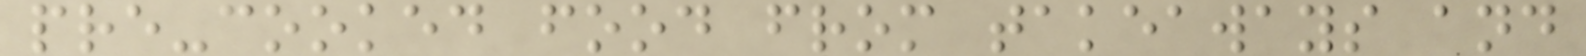pre-cooked food from takeaways and
